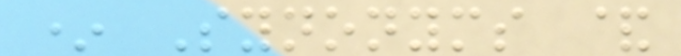* Synonyms &
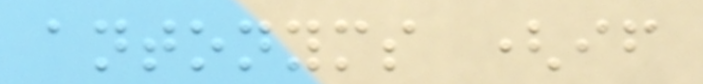antonyms (if
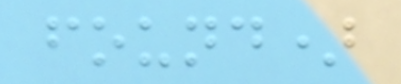found)
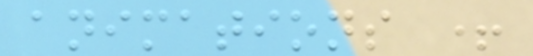animations +
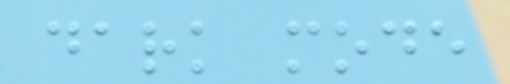dark mode
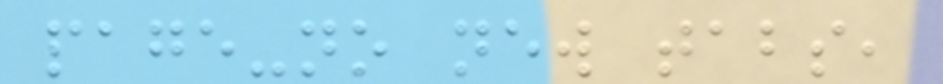page-no new tabs,
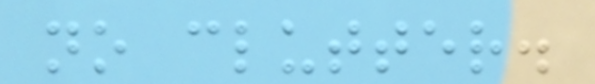no clutter.
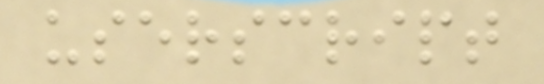userscript
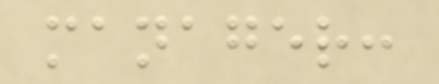manager:
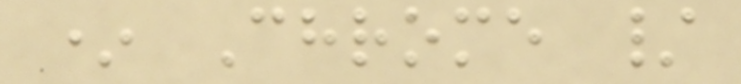* Chrome /
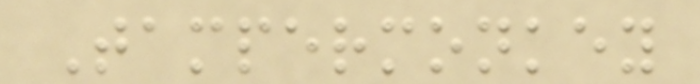Tampermonkey
